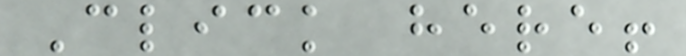Click here!
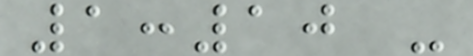1:10 -
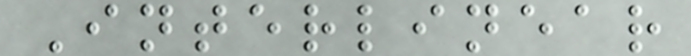Interlinear
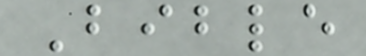Bible
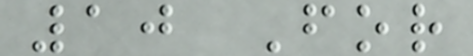10 For
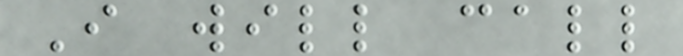I will call
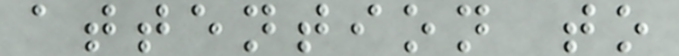attention to
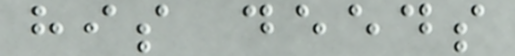his deeds
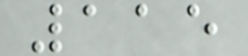115
